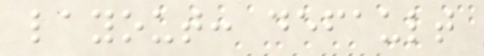layout: default
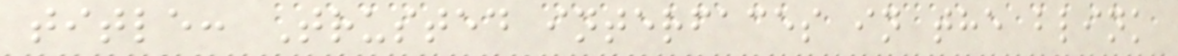title: Trusted interfaces in the blink
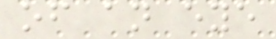of an eye
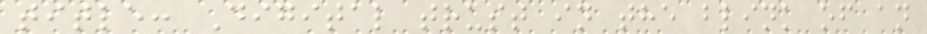title: Digital trust in the blink of an
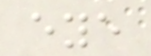eye
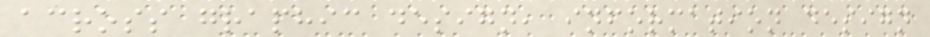across graphic design, information design
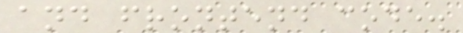and frontend code.
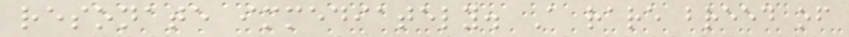resonate immediately. A rare breed of
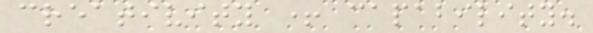creativity + capability.
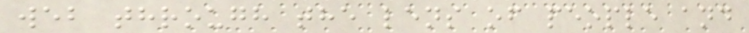web through the lens of people and
